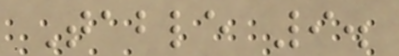Table 9.
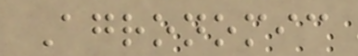Agronomic
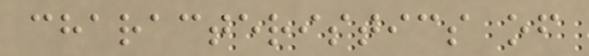characteristics of
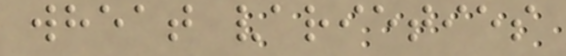wheat varieties
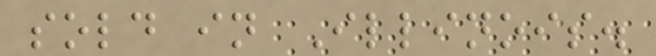sold in Illinois.
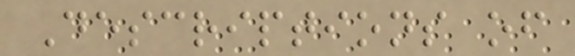Descriptions of
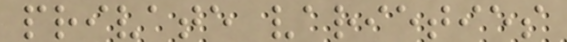private varieties
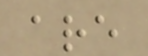are
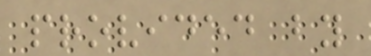provided by
